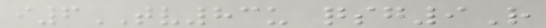i6TV83u qsg9R
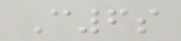C6s
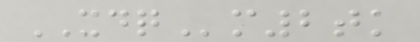XDQm2tk
